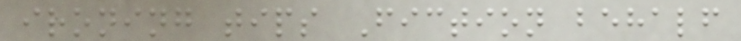ironing tips Fiction behalf
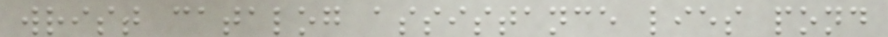wrist catalog assistance lies pond
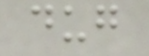dug
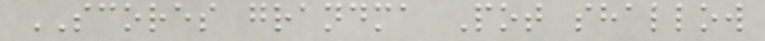SCORES grandma Pot shallow
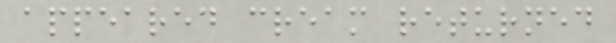appeared cream returned
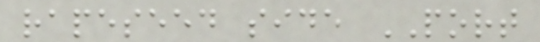rapeseed side PORT
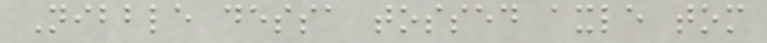Nibble dessa tossed axle tom
